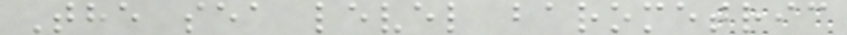The sea level barometric
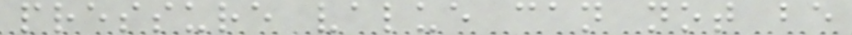pressure value can not be
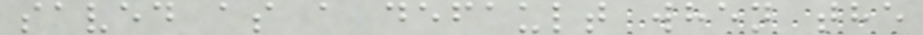saved as a default when the
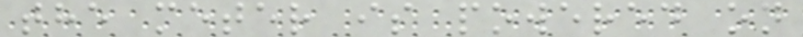the meter is powered on
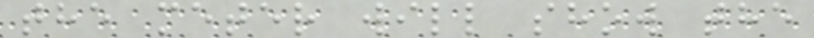the meter will show the
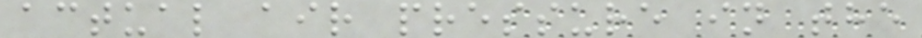actual air pressure in the
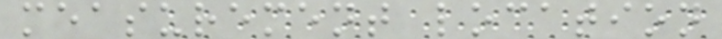measurement location
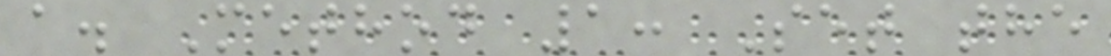a. Method 1: Set the
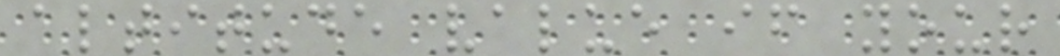altitude value if your
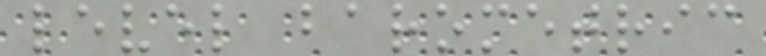level barometric
